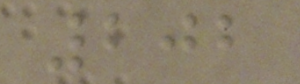202
